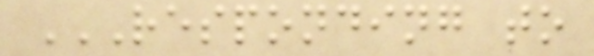RESPONDING TO
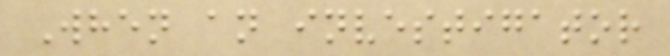When an investigator
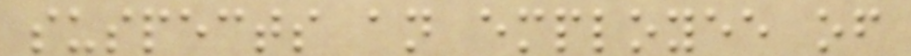suspects an employee of
